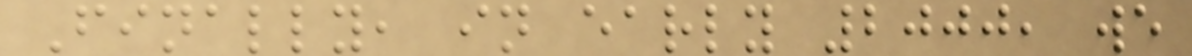Finally, in early 2000, we
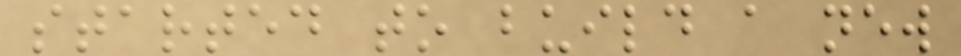started to build a new
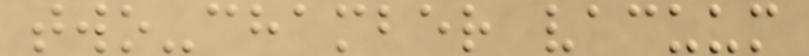two-chamber vacuum
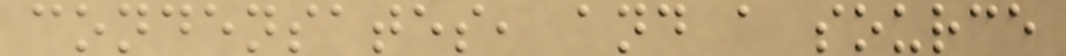condensates, and a source
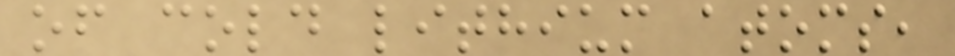of cold lithium atoms,
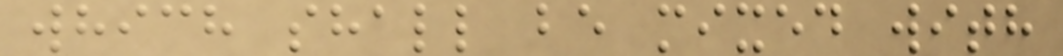which shall be mixed with
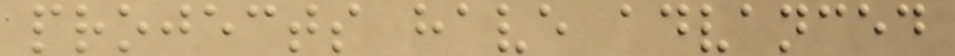projects have advanced
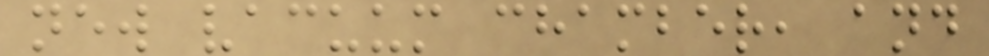new vacuum chamber, and
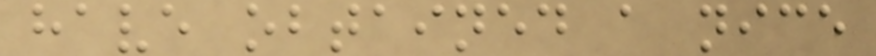have obtained a nice
